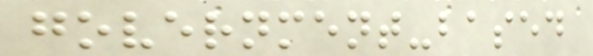government-based
